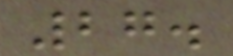27.
